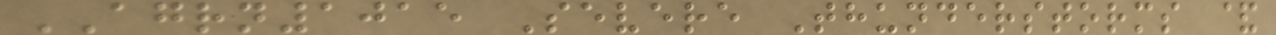AGRN1015 Severe Thunderstorms &
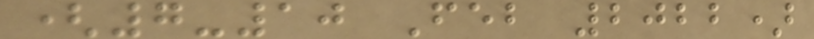(7-10 Feb 2022)
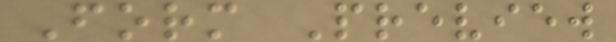Form Preview
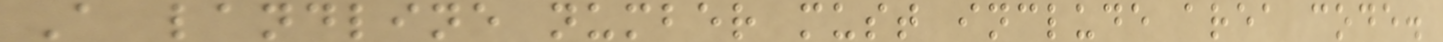A landline number must include area code.
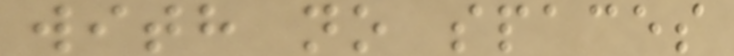with no spaces
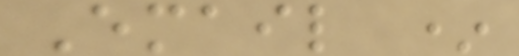Email *
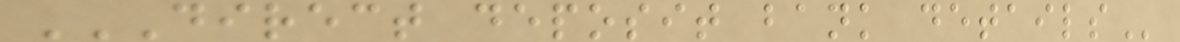DIRECT DEPOSIT BANK DETAILS
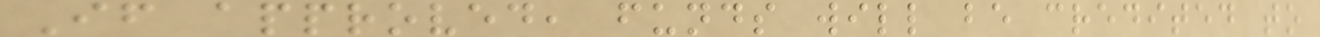If approved, funds will be credited to
